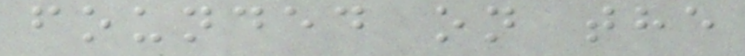founded on the
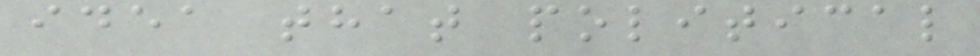idea that political
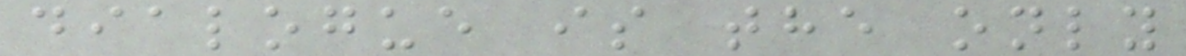dialogue is the only
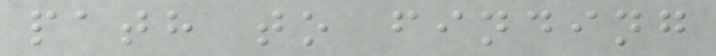path to finding
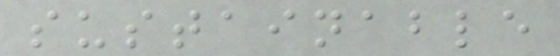sustainable
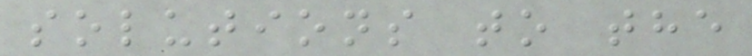solutions to the
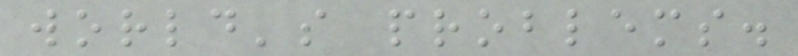world's problems.
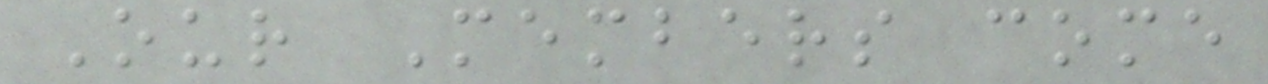Our Members come
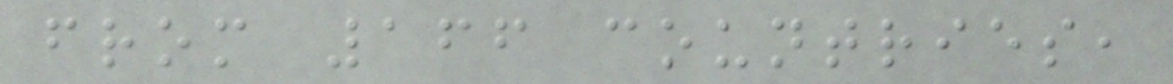from 166 countries,
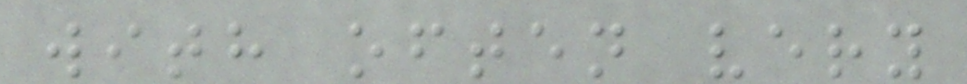with often very
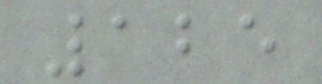125
